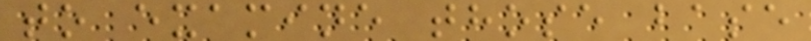to examine those base
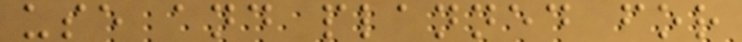use and planned for
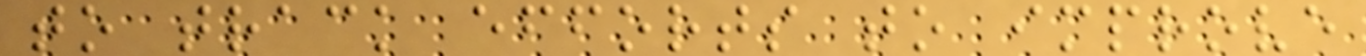to track efforts to improve
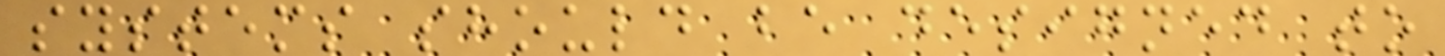systems should be designed to
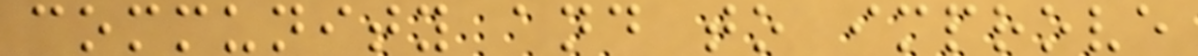community and to improve
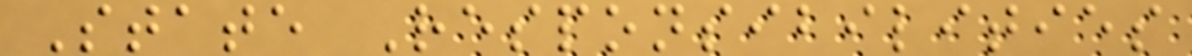State Responsibilities
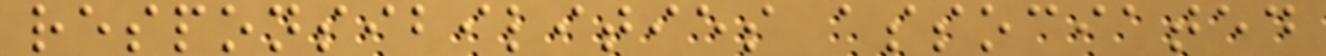responsibilities associated
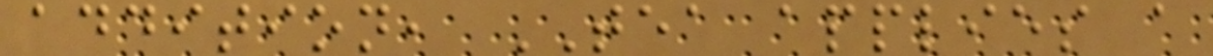addition, TEA applies a
